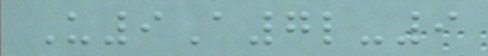U9A7l-9
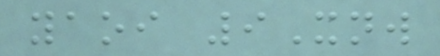yaoi 9Xnw
